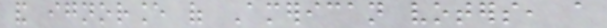and ignorance of American voters, a
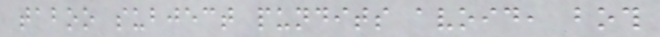taboo subject pundits avoid, both
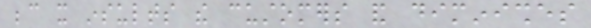because it insults the customers and diminishes
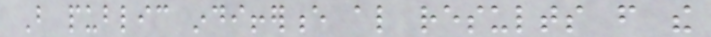But public indifference also results from the
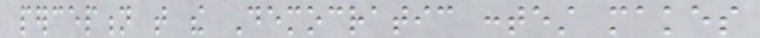perception that the Democratic contest makes
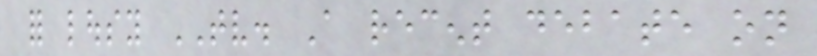for lousy TV. A recent debate on
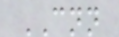CNN
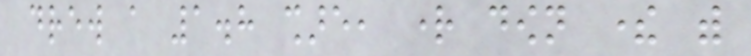drew a 1.8 share, right down there with
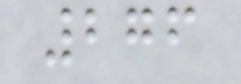276
